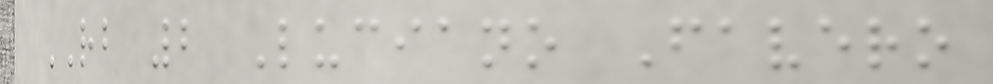RB 2 Luciano Favero
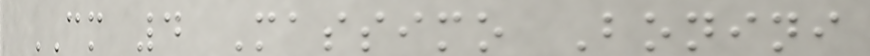CM 4 Massimo Bonini
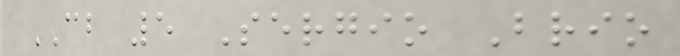CB 5 Sergio Brio
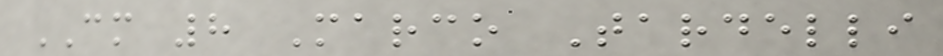CM 8 Marco Tardelli
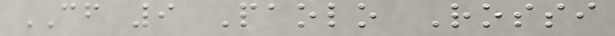CF 9 Paolo Rossi
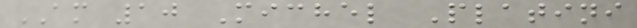AM 10 Michel Platini
